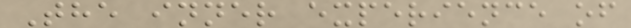The inner experience of
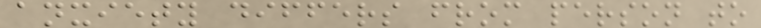anxiety differs from person to
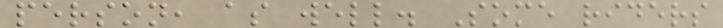person, as well. Some riders
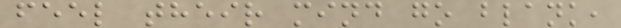feel their mind go blank,
